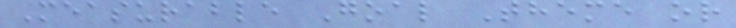Measurable Goal Theme or
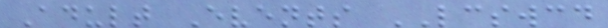Adult Events LCSWCD
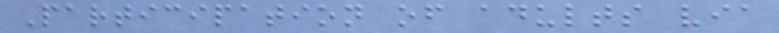Participation of adults via
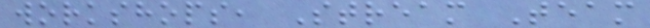workshops, Stream Team
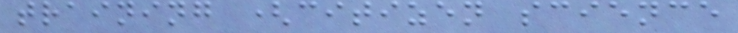training (citizen science
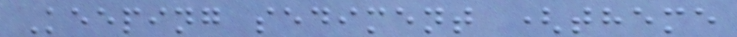Keeping sediment (theme
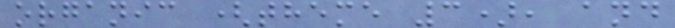organic (theme 3), and
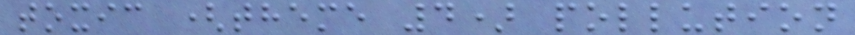toxic (theme 4) pollution
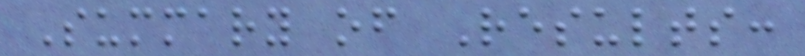Summary of Results:
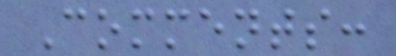Comments:
